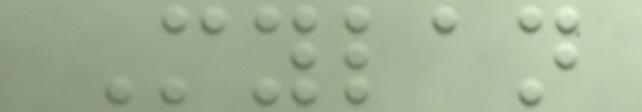Mylan
